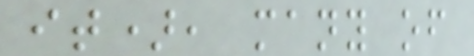it), many of
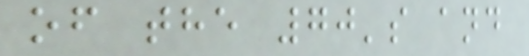of the 70's and
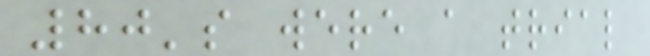80's were a trial
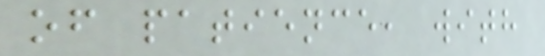of patience, with
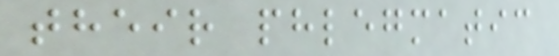their phlegmatic
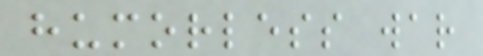humorless war
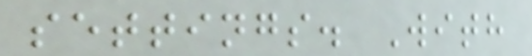settings. With
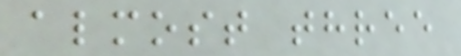almost three
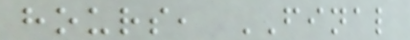hours, FINAL
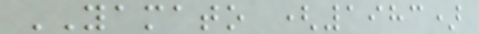YAMATO (1983)
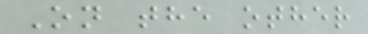On the other
